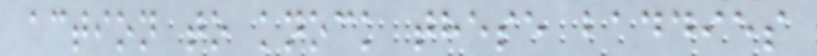action to knock these baddies
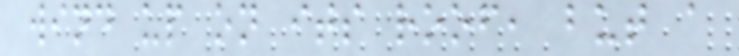wind up on its roof, but a
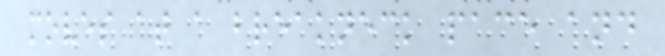moves at a breakneck pace and
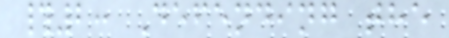#2: Defending the
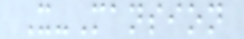X-Mansion
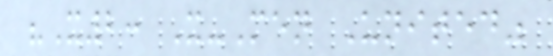"X2: X-Men United"
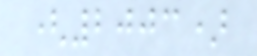(2003)
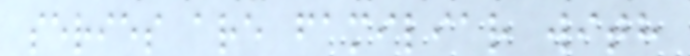series are familiar with
